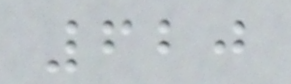620
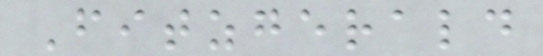Fitzgerald
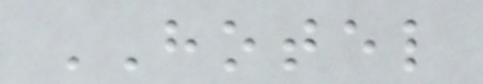HOTEL
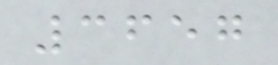3657
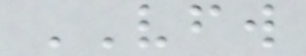VFW
